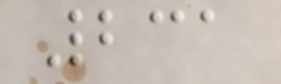231
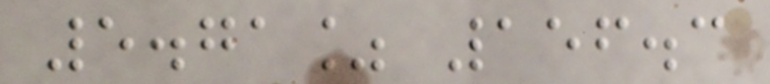5.71% 156.3
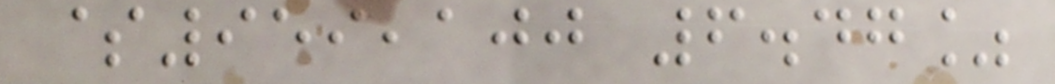$959,100 6.47%
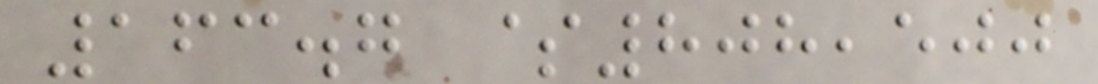163.7 $808,500
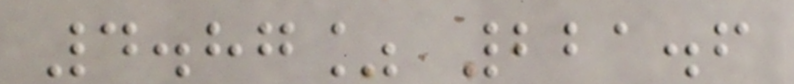4.87% 221.6
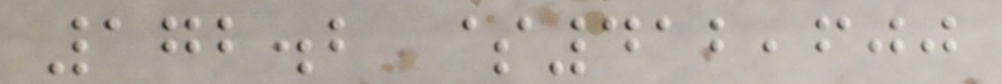172.2 $412,600
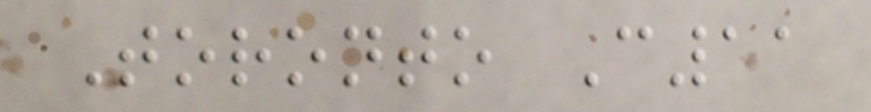Toronto C11
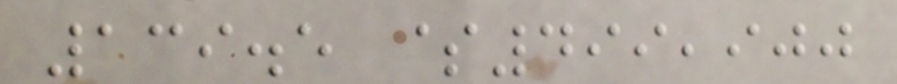139.5 $499,900
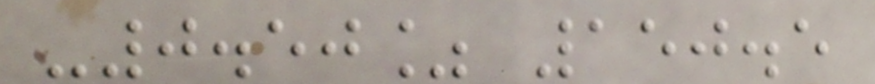-0.50% 150.5
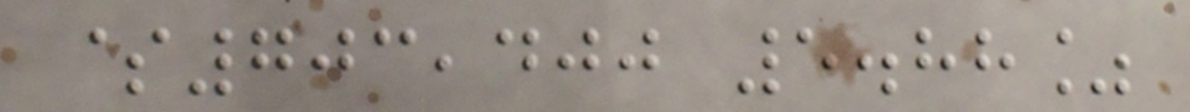$703,400 5.88%
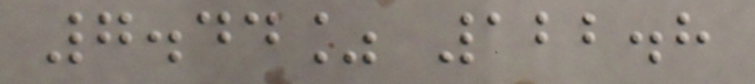7.44% 122.8
